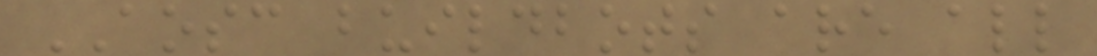AOSC buildbots are all
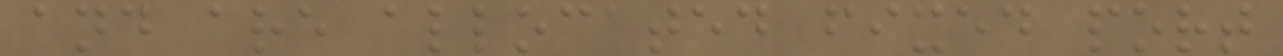and are allocated fixed port
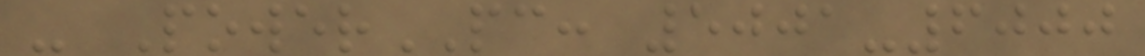- PowerPC: 5001-6000
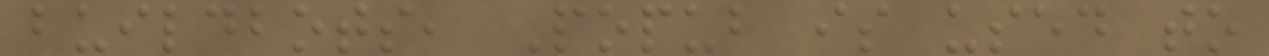buildbots, Popub is used to
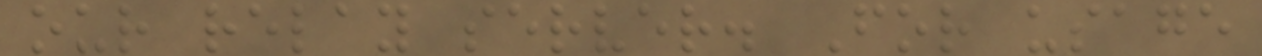our relay server. For usage
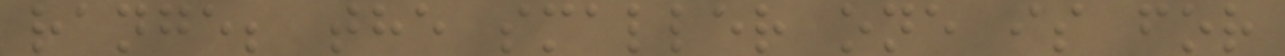range; the smaller one is for
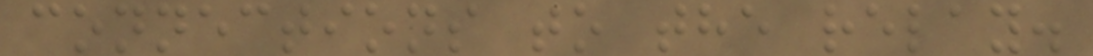connections to the relay.
